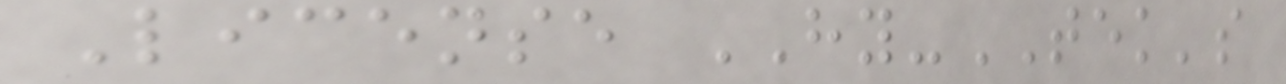License HY-TEK's
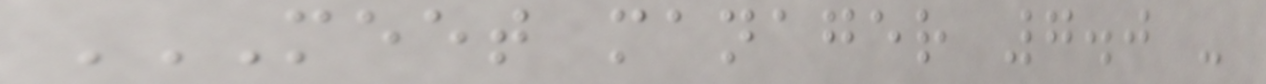MEET MANAGER 7.0 -
